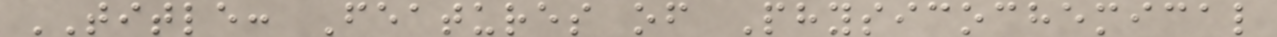TITLE: Features of Physicochemical
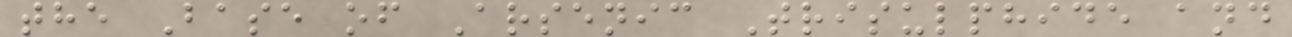the Base of Arsenic Trisulphide and
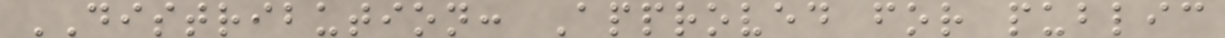DISTRIBUTION: Approved for public
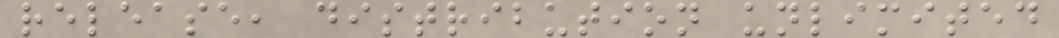release, distribution unlimited
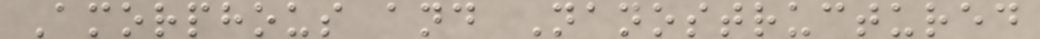Amorphous and Nanostructured
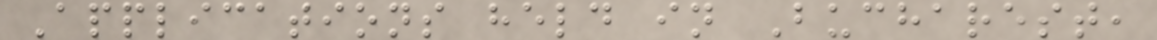Applications held in Bucharest,
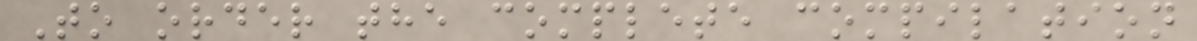To order the complete compilation
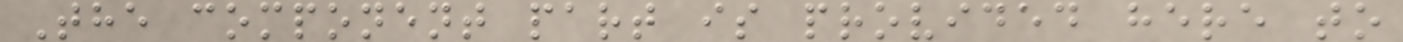The component part is provided here to
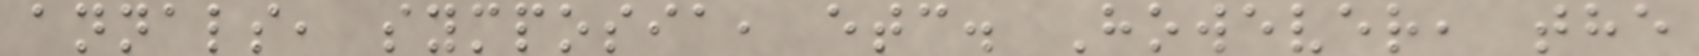annals, symposia, etc. However, the
